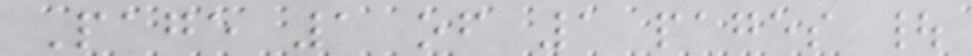Page 1 of 1 pages |
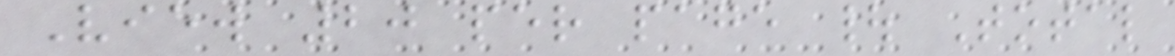View 20 per page | Total
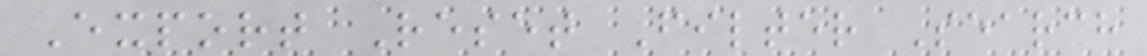Export Reset Filter Search
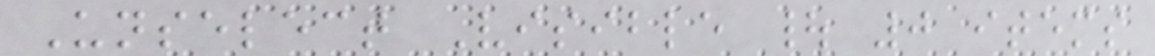Unselect Visible | 0 items
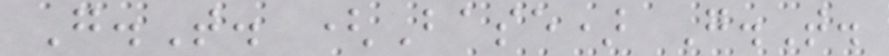G.T. (Base) G.T.
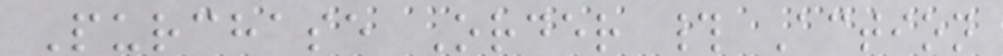Purchase Order # Action
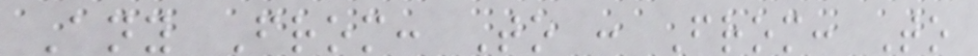Any From: To : From: To
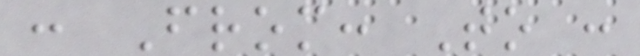: From: To :
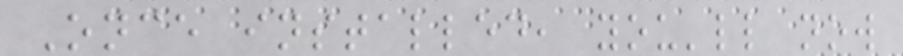Once installed, you'll now
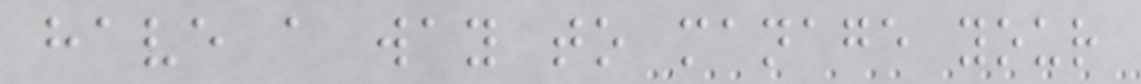have a way to manage your
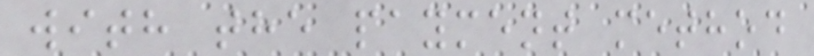with the payment method
